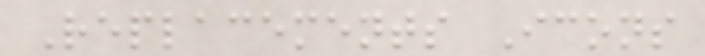Replacements Icons
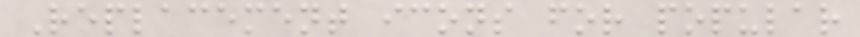Replacement icons for popular
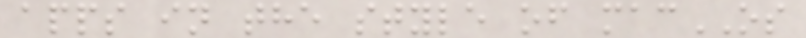apps in the style of macOS
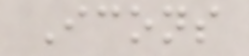Icons
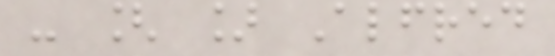- [ ] Alfred
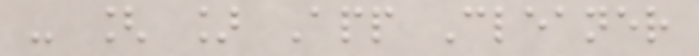- [ ] App Cleaner
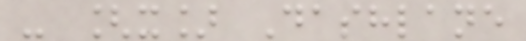- [x] Dashlane
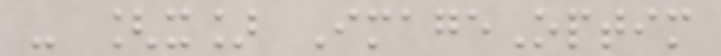- [x] ImageOptim
